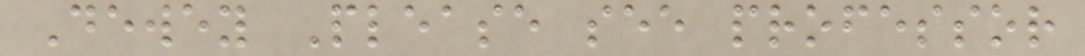Dewey Please see professor
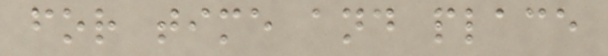for time and place
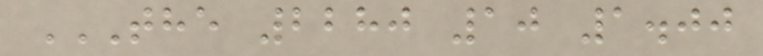THE 2280 10 1.00
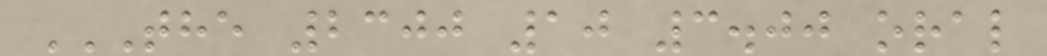THE 2300 10 3.00 ORAL
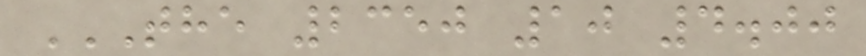THE 2350 10 4.00
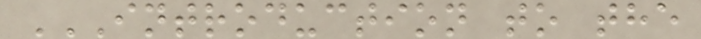INTRODUCTION TO THE
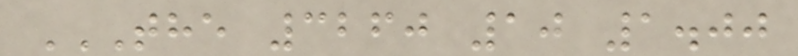THE 3260 10 1.00
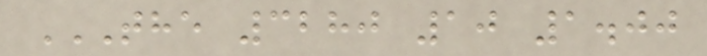THE 3280 10 1.00
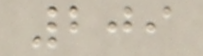209
